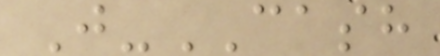J-CASH
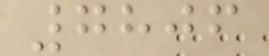7806
